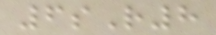6sR8
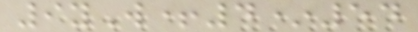9yW+4*54
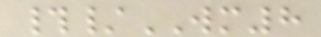#/WM8
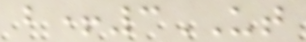b+3UT
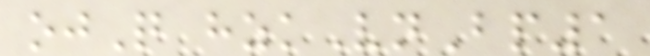ojQ hzkVnBp1
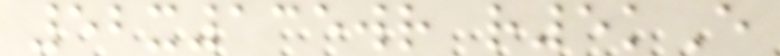52x135wr r5kE
